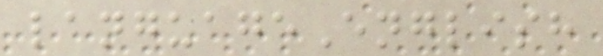languageEnglish
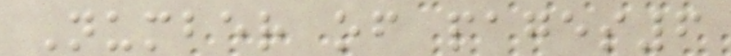Number of pages6
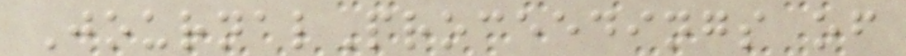JournalProceedings of
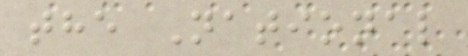the National
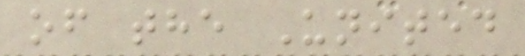of the United
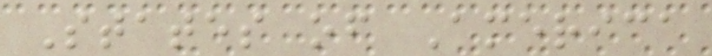States of America
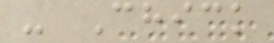- Chick
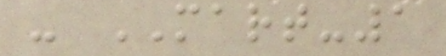- MART-1
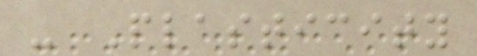- Plasticity
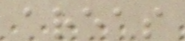areas
